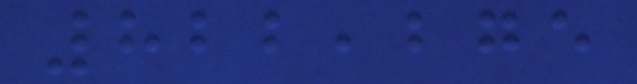822,275
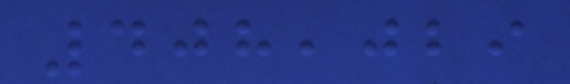408,029
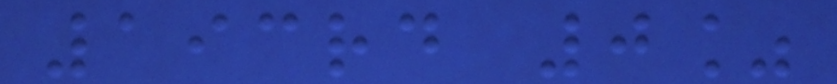193rd 0%
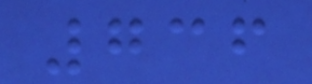736
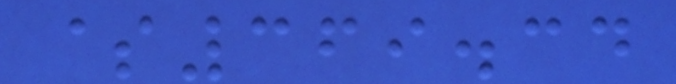$369.34
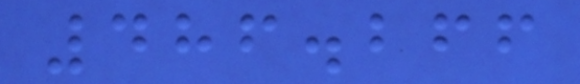486.266
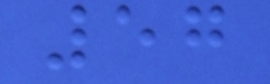57
